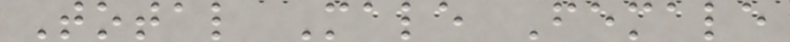Total Male Female
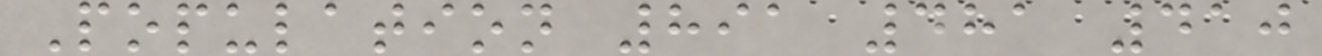Population 891 481 410
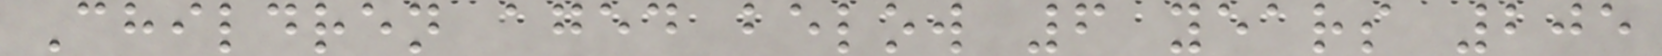Children aged below 6 years 205
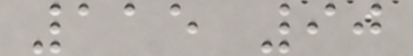115 90
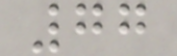77
